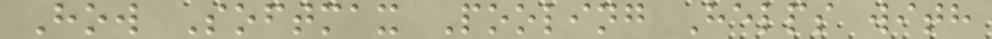How Softmax Pooling Helps with
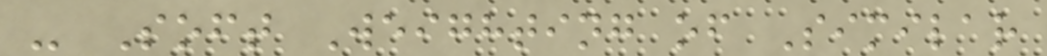- Soft Weighting of Similar
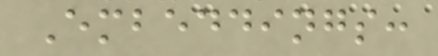Embeddings:
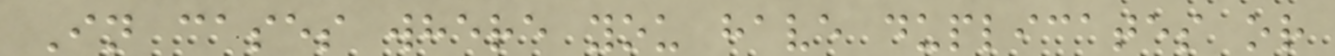In cases where you have duplicates or
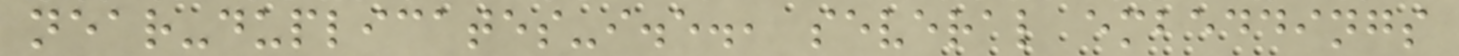near-duplicates-i.e., several embeddings
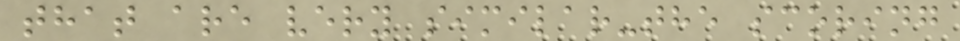that are very similar-the scoring
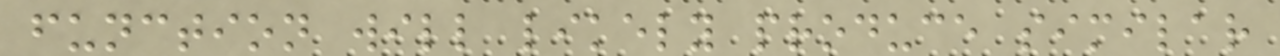function will likely produce similar
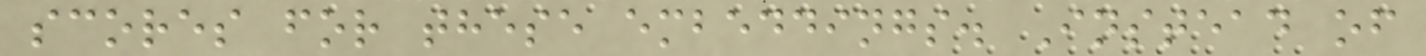scores for these embeddings. Instead of
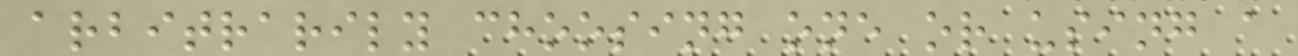arbitrarily choosing one or using a
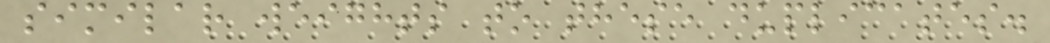similar weights to these duplicates.
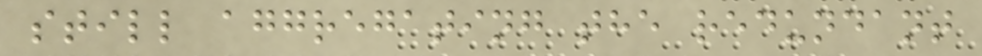still aggregating the redundant
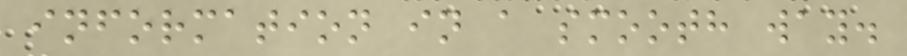information in a smooth way.
